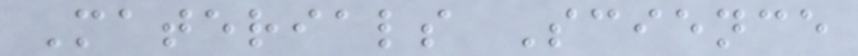Materials Science
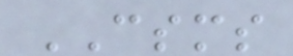CSMS
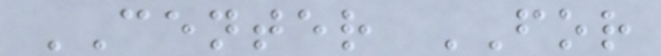CENTER FOR
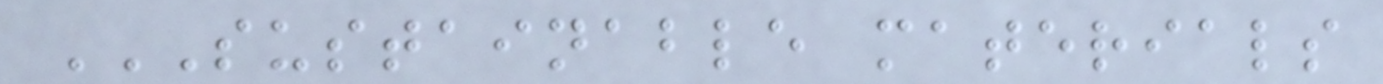SUSTAINABLE MATERIALS
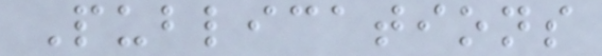Publications
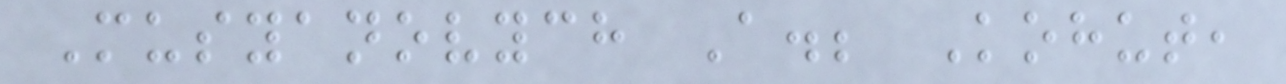Musyanovych A.; Kohut,
